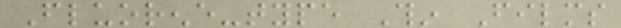Fluorene-type Thin Films
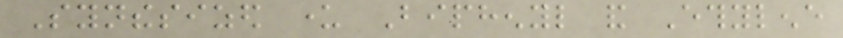Synthesized under Biphenyl and Ethylene
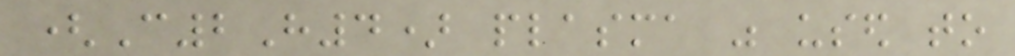(C2H4) plasma was used to
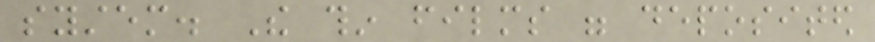system. The thin films were deposited
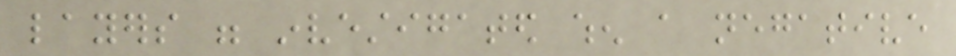layers were investigated when a negative
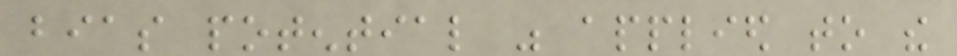bias potential was applied to the
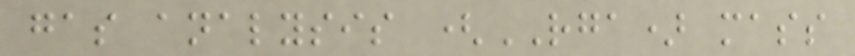gas analysis (RGA) mass
